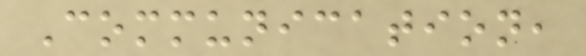Communication,
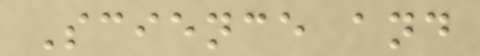Science and
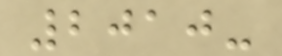2010-
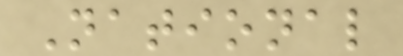National
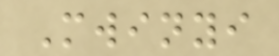Mwinyi
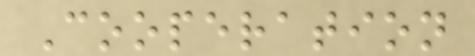Cooperation
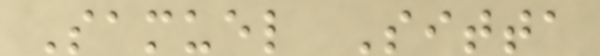Samuel Sitta
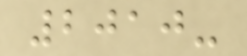2010-
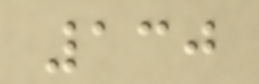130
